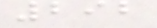292
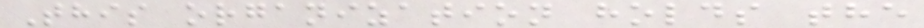This organization holds the
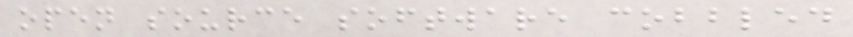open source software cobbled
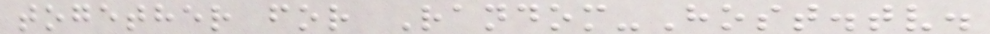together for Random-Host.tv.
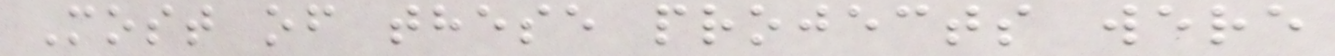Most of these projects were
